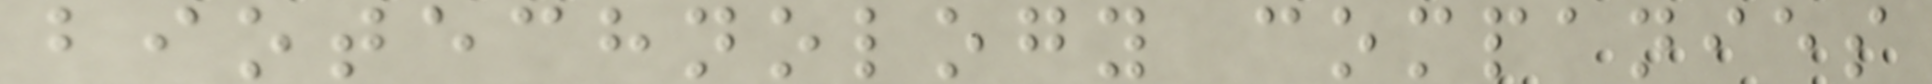biotechnology companies
